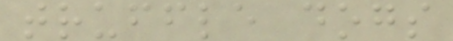truffle dogs
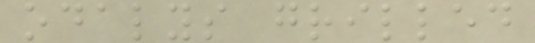odalys grilled
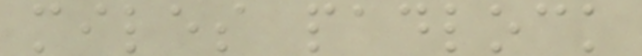miles padlock
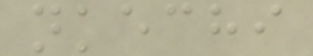nkechi
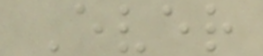Ever
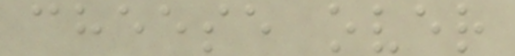cheese over
